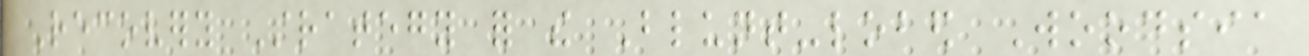Recovery Strategy for the Blunt-lobed Woodsia
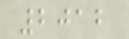2012
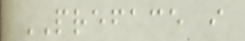PREFACE i
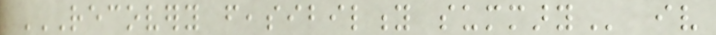RECOVERY FEASIBILITY SUMMARY iv
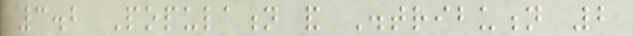3.2 Population and Distribution 2
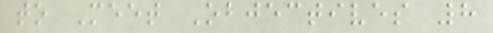to Meet Objectives 8
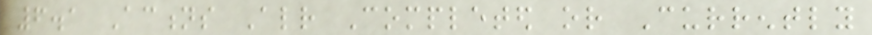6.1 Actions Already Completed or Currently
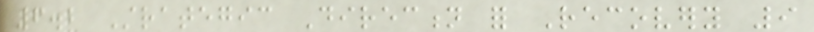6.2 Strategic Direction for Recovery 9
